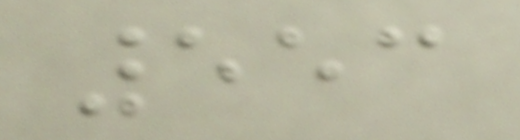553
